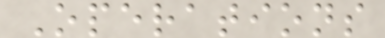Operations
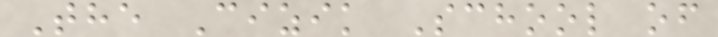The Cizik School of
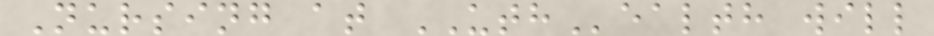Nursing at UTHealth will
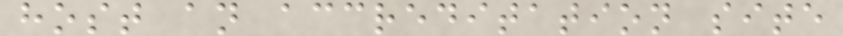host an accreditation site
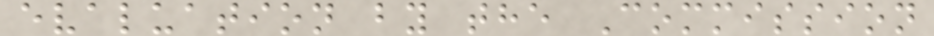evaluation by the Commission
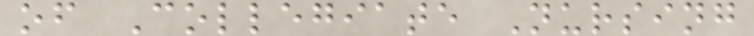of Collegiate Nursing
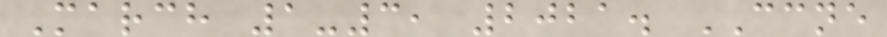March 1-3, 2021. CCNE
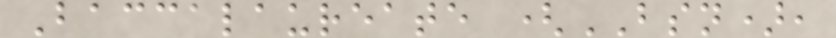Baccalaureate (BSN),
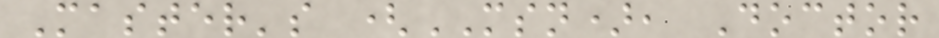Master's (MSN), Doctor
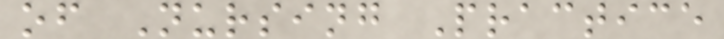of Nursing Practice
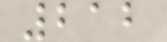212
